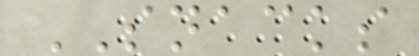SNACKS
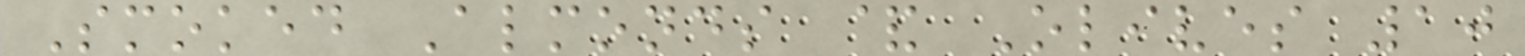Smoked Almonds & Olives 10
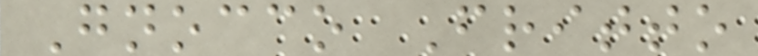Gnocco Fritto
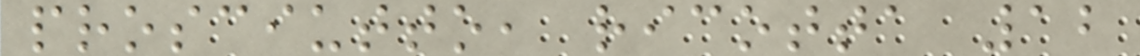prosciutto, ricotta 12
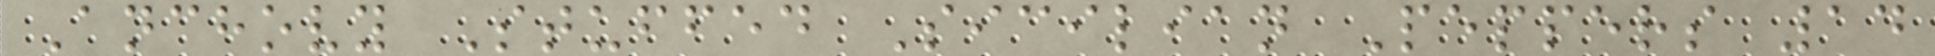Anchovy Stuffed Sicilian Peppers 14
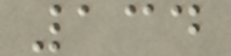134
